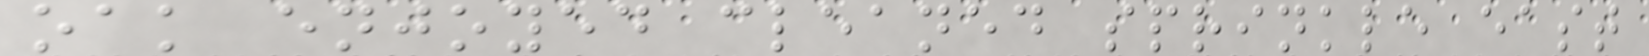oak enjoyed cleaned sprinkle east
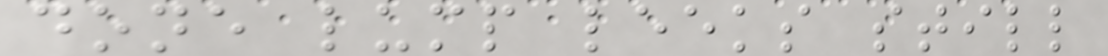done lump leeks still
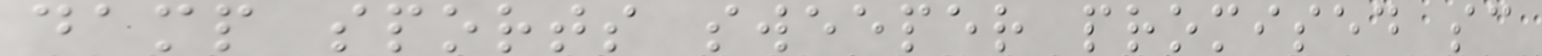damp sports sweeper promised sc
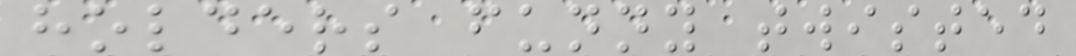holders funny twisted
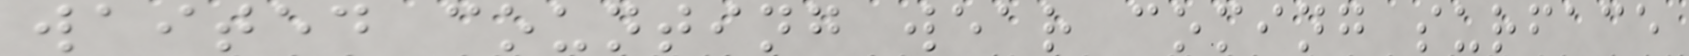waited counting wear coming surface
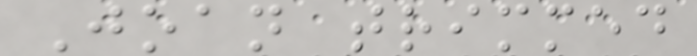Joan trimmed
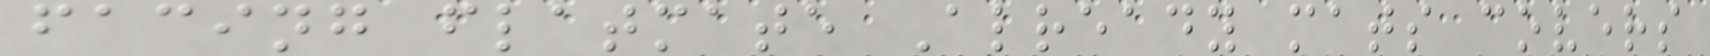facing flatmate Already mats covers
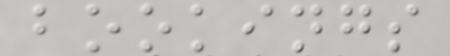bookings
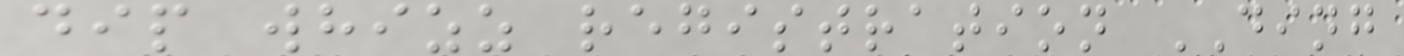dip whizz registration DING
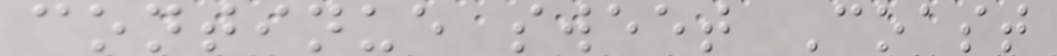continue sweet Coast
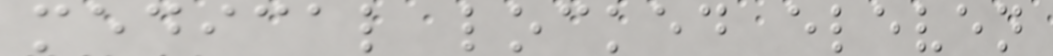medical locked eleven
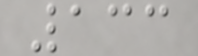133
